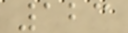123
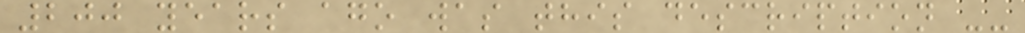200 years ago was this description --
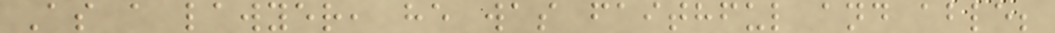As a lawyer, he was faithful and able;
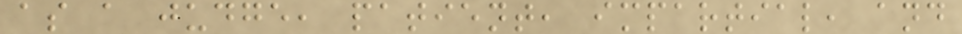as a judge, patient, impartial, and
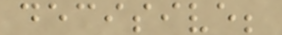decisive;
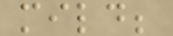mild;
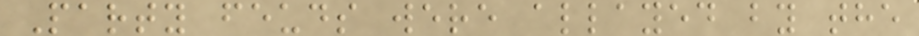Party feuds were allayed by the
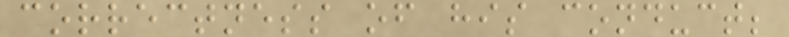correctness of his conduct;
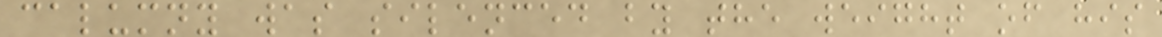calumny was silenced by the weight of his
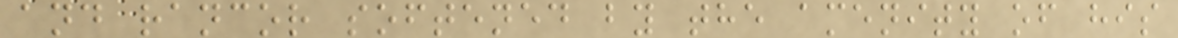and rancor softened by the amenity of his
